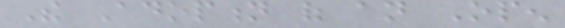The Adoption of an Open
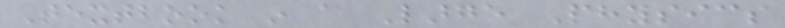Textbook in a Large Physics
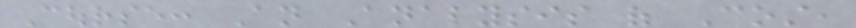Course: An Analysis of Cost,
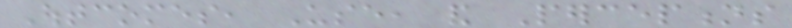Outcomes, Use, and Perceptions
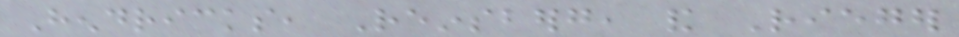Hendricks, Reinsberg, and Rieger
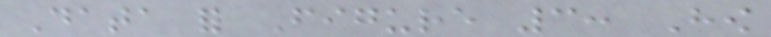Data for Figure 3: How
